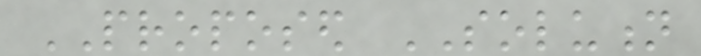PROPOSED SOLUTION
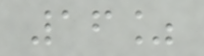16%
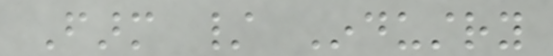Farm / Industry
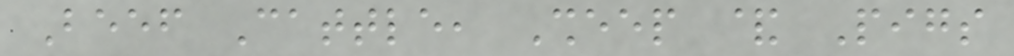Beef Cattle, Sheep & Pigs
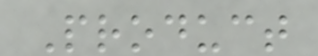Product
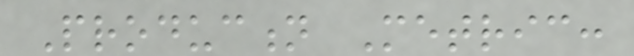Production Metric:
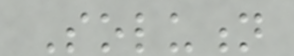Solution
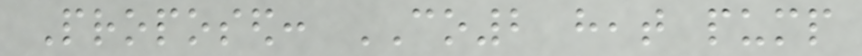Proposed: CO2 heat pump
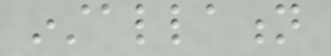installation
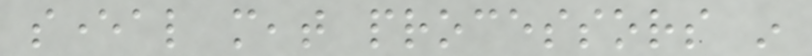several meat processors in
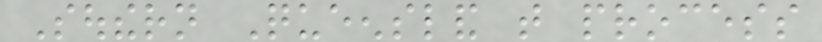Southern Queensland that process
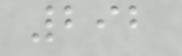292
